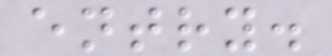entry.
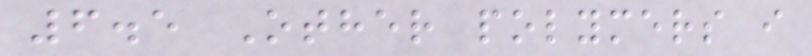6.5 Other polymers i
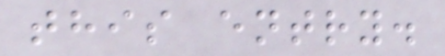this entry.
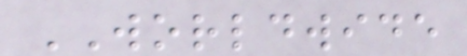WORLDWIDE
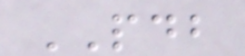PDB
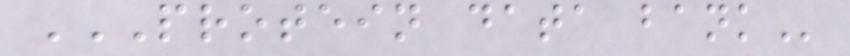PROTEIN DATA BANK
